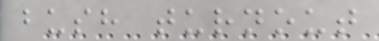bush turnout
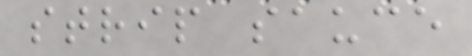strip sauce
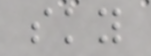sky
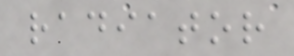radiator
